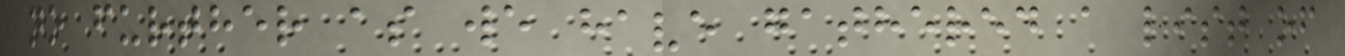no further as we have gathered a list of
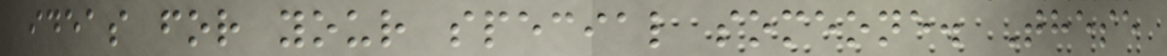ideas for your special someone. These
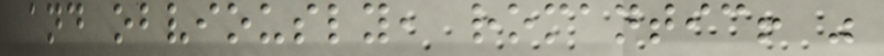and obviously, romantic! "
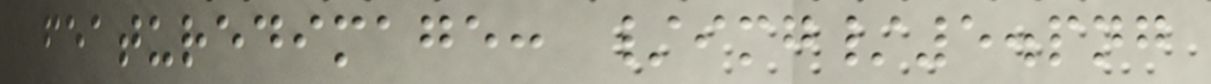featuredimage: /img/5.png
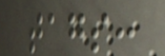tags:
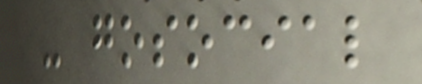- gosocial
